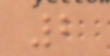2
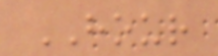HOUR
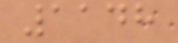1148
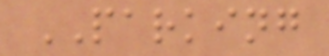PARKING
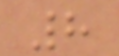8
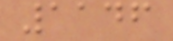1146
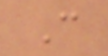C
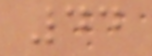44
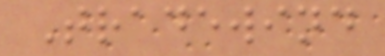Tradewind
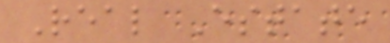Real Estate
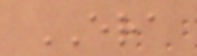ERA
